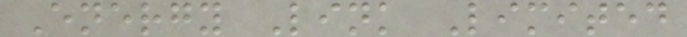Energy Link Limited
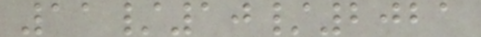11/10/2021
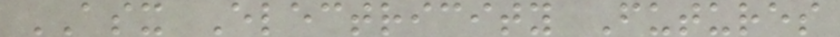ASX Electricity Futures
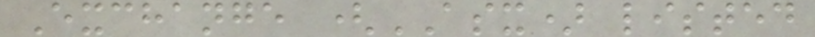Exchange (ASX) listed
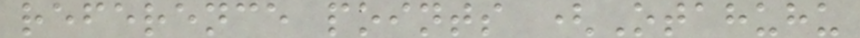reference points (Otahuhu
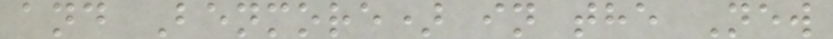and Benmore) in the New
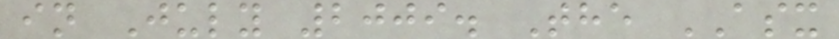in July 2009. The ASX
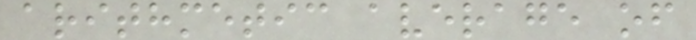arithmetic average of
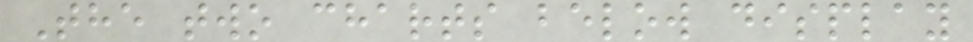The two charts below display
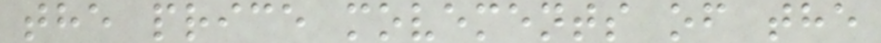the price movements of the
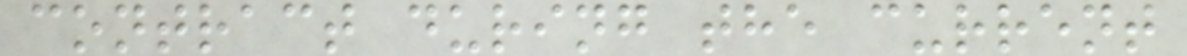contract during the current
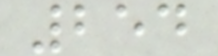254
